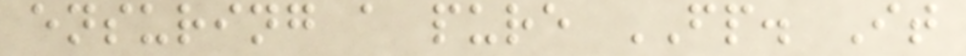ensuring a pure FP. It
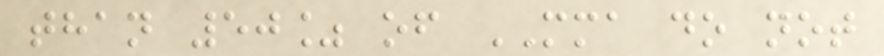than 50% of MMA do not
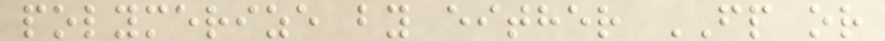polymerize by either FP or
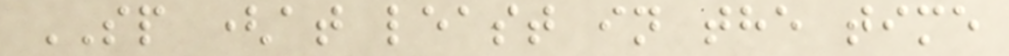SP (at least in the time
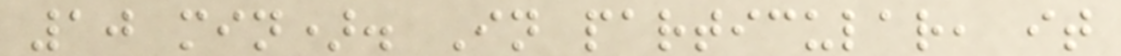10 min). In particular, it
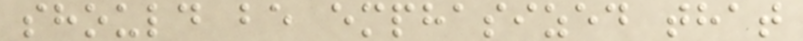should be emphasized that
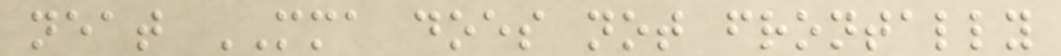neat MMA does not frontally
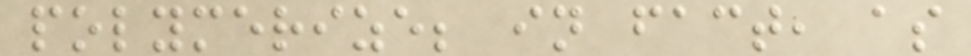polymerize; in fact, as
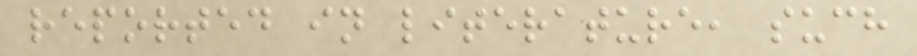reported in literature, such
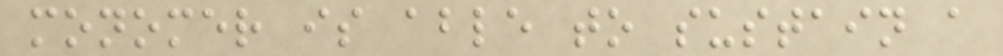monomer is able to sustain a
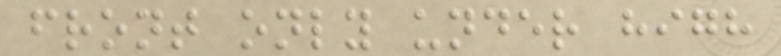front only under high
